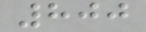800
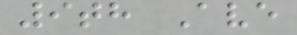9th Ave
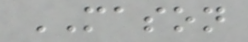MASON
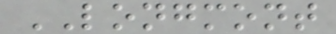LONGMONT
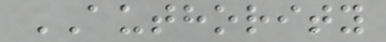AUTHORITY
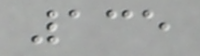135
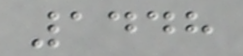1448
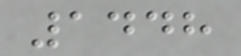1448
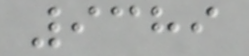9389
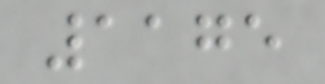1175
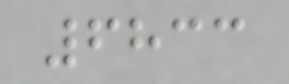6833
